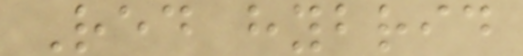Red hybrid
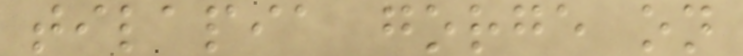tilapia gorge on
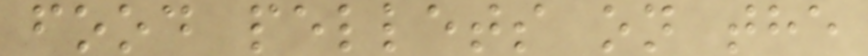food pellets on the
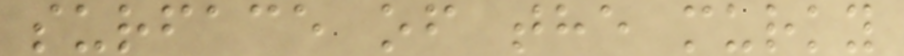surface of the murky
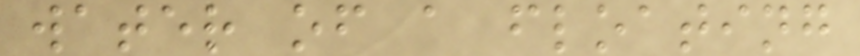water of a floating
